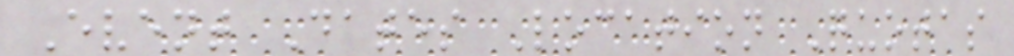Event Dates Location Quotas
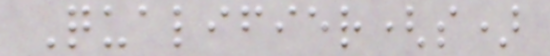Qualifier(s)
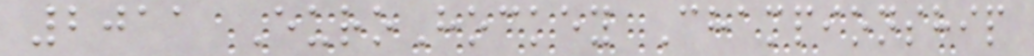2011 EuroHockey Championship
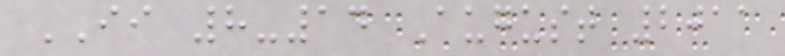II 8-14 August 2011
